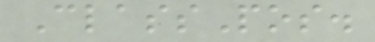ClassPos.
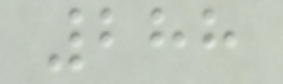288
